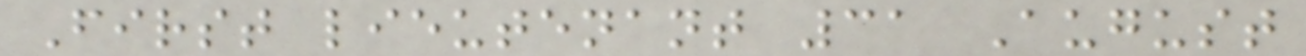First lieutenant 31 August
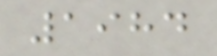1984
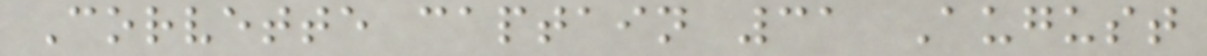Corvette captain 31 August
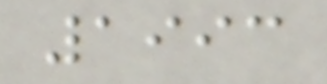1993
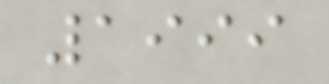1999
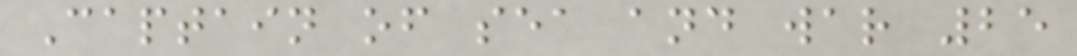Captain of sea and war 25
